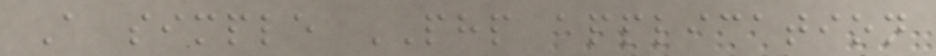A simple PHP application
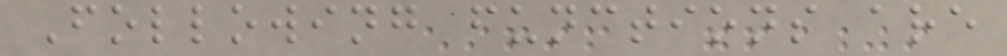Following functions are
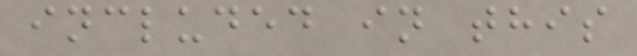included in this
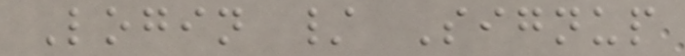Login / Signup
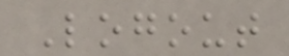Logout
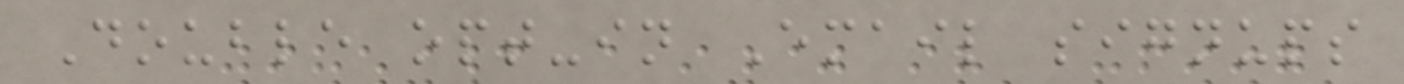Double opt-in Email signups
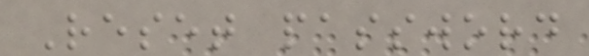Reset password
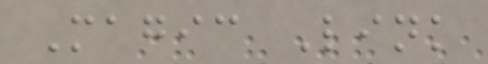Magic Link
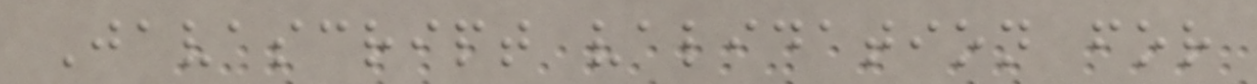Javascript validation for
